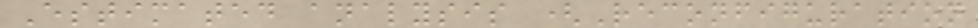Estimated analysis (Reconfiguration
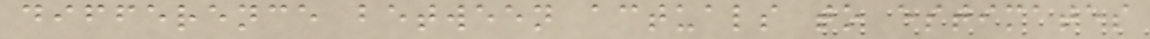difference between actuals to estimates
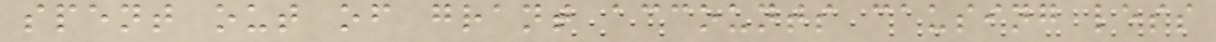spent out of grant accounts causing less
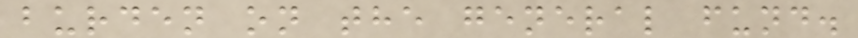burden on the general fund.
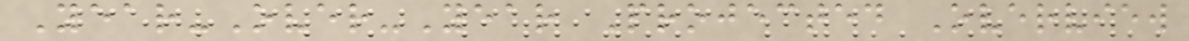Year-Over-Year Projected Overview
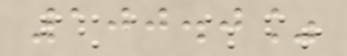100.0%
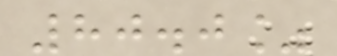80.0%
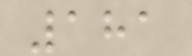181
